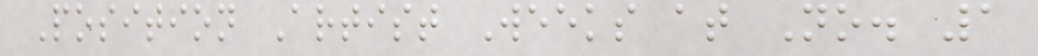Position Artist Weeks at No. 1
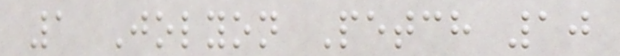1 Jolyon Petch 10
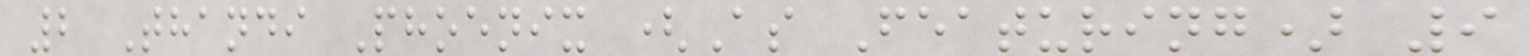2 Thandi Phoenix (As Featuring) 9
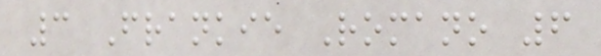3 Frankie Romano 6
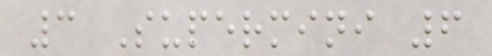3 Supermini 6
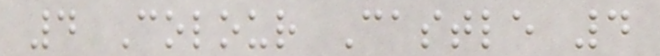4 Colour Castle 4
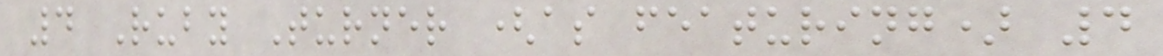4 Ruby Turner (as featuring) 4
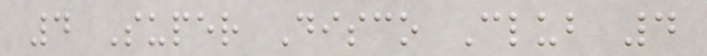4 Super Disco Club 4
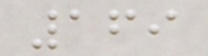169
